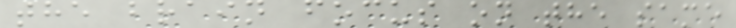the brain focus on the same
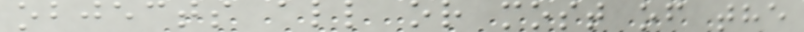objects all or most of the
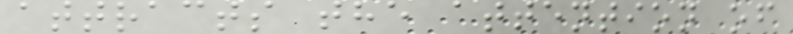attracts the attention of
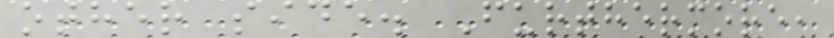other side. Furthermore,
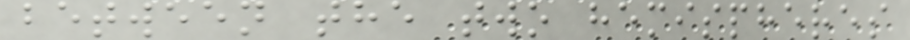between the two hemispheres
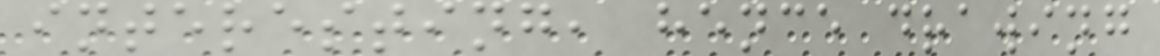interesting, hence drawing
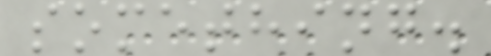something.
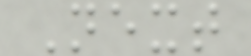Next
